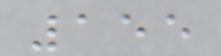155
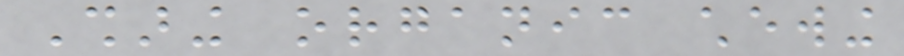Sharing organic chewing
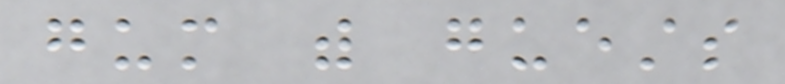gum with guests
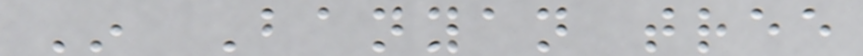In Banyan tree
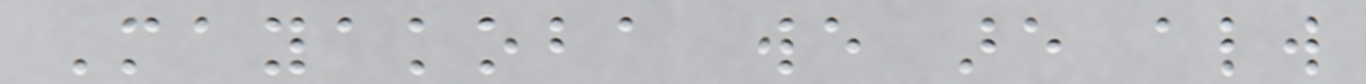Mayakoba we are always
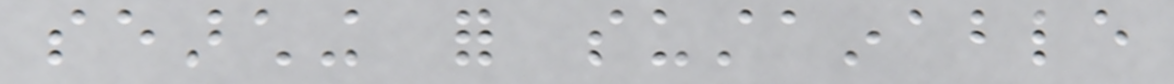searching for sustainable
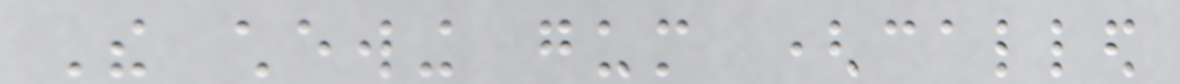The chewing gum (called
